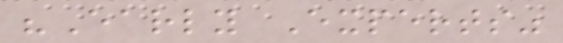"Early Experts"
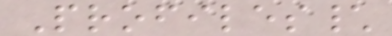Profiles\
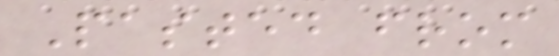Pasted from
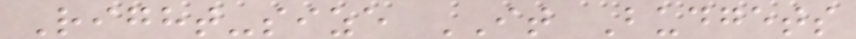Right-size IT Budgets
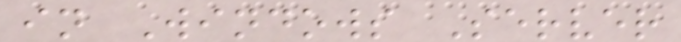in Windows Server
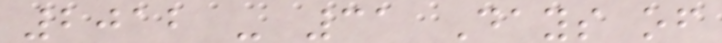2012 - 31 Days of
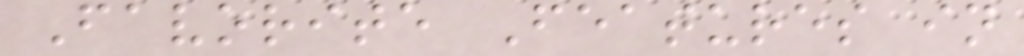Favorite Features in
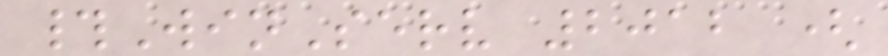#WinServ 2012 (
